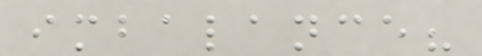imbalance?
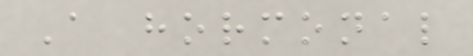A hormonal
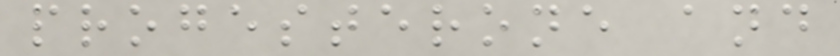progesterone and
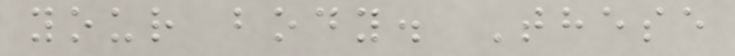your body. These
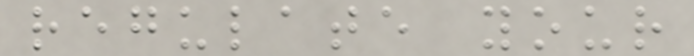regulate your
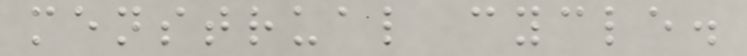menstrual cycle.
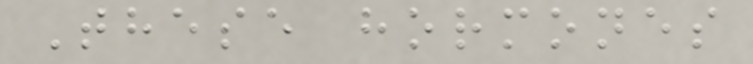These hormones
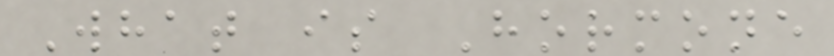What is Hormone
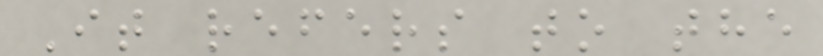It refers to the
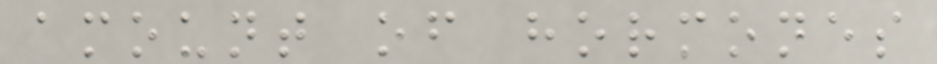amount of hormones
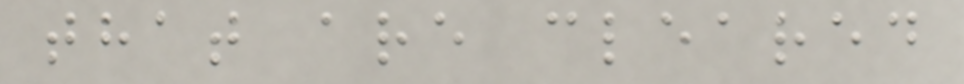that are cleared
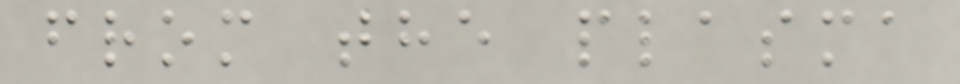from the plasma
